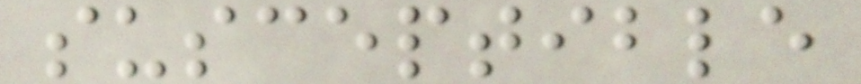susceptible
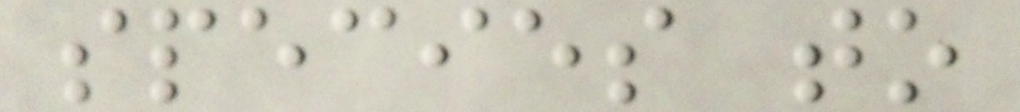species to
